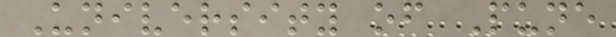University of Pune
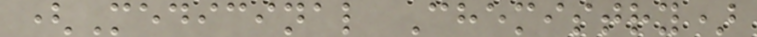(Medicinal Chemistry)
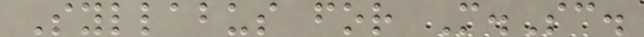Syllabus for M.Sc.
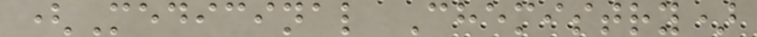(Medicinal Chemistry)
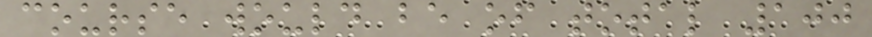course would be of total 100
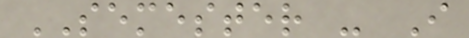SEMESTER - I
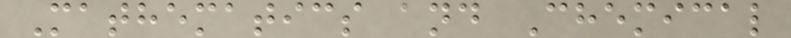Mathematics and Chemical
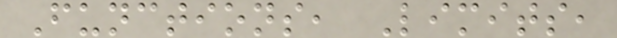Functions, Limits,
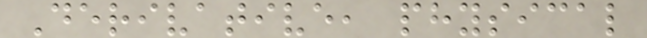Derivative, physical
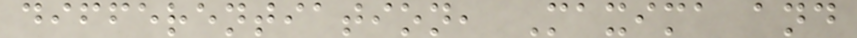differentiation, Maxima and
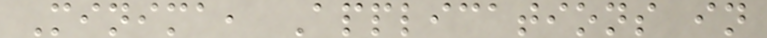Minima, Applications in
